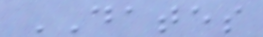DATES
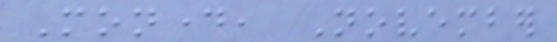Monday, November
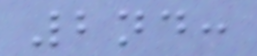2nd:
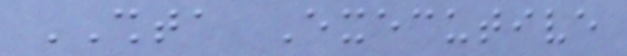SHTA Executive
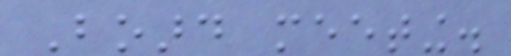Board meeting.
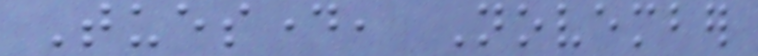Tuesday, November
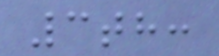3th:
